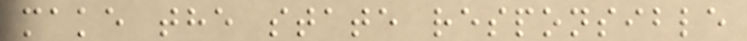make the state responsible
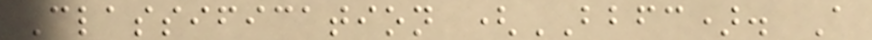Classification (BBFC). A
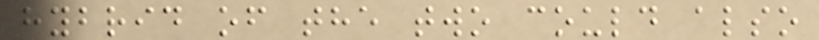hybrid of the two could also
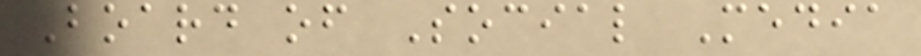Board of Social Media
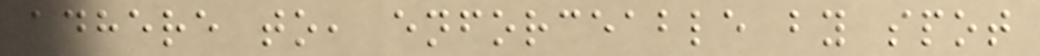adhere to, enforceable by spot
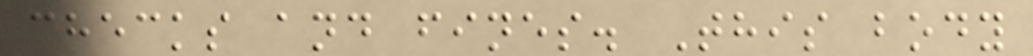checks and fines. This body
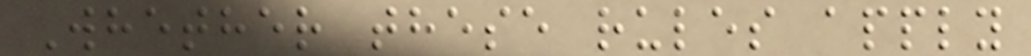Whether these rules apply
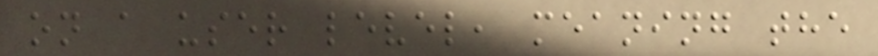on a user level, meaning the
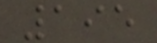195
